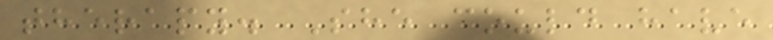therapy. She could have
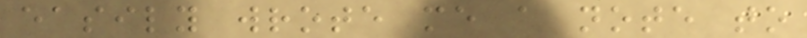easily wrote me a note to
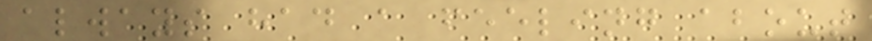always had a feeling about
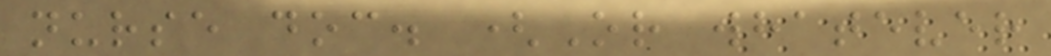nurse doc. (Or whatever
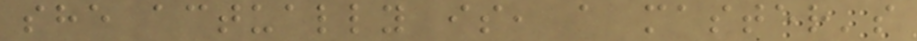she actually is, a master's
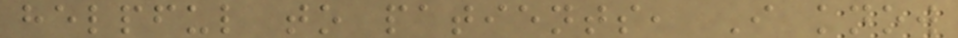helpful to patients, I know
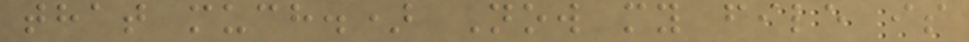that much.) Now my file is
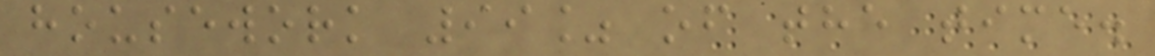housework 99% of the time.
